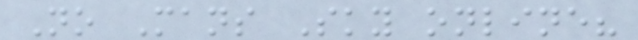No Mans Sky online?
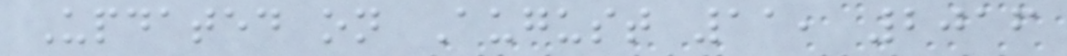Updated on August 11, 2016
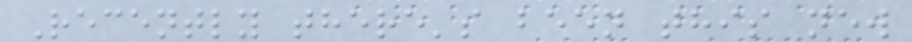Recently there's been this new
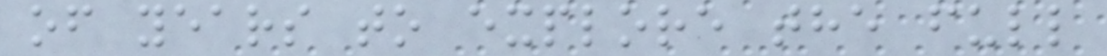of years to explore the full
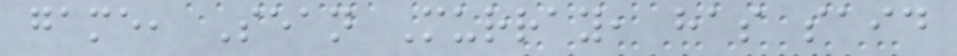game, Sean Murray, has said
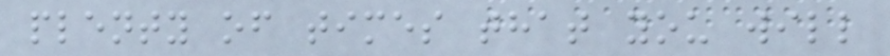plenty of times that you will
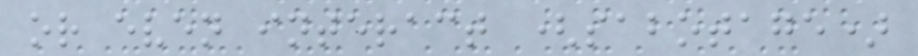or even interact (sabotage)
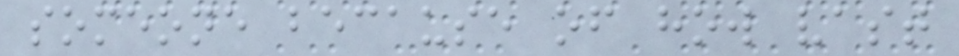someone because of how vast
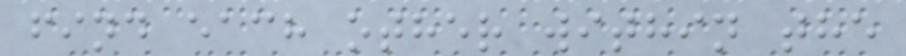find each other within the
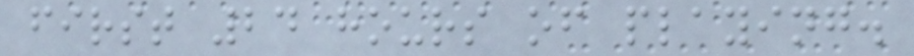first 24 hours of playing.
